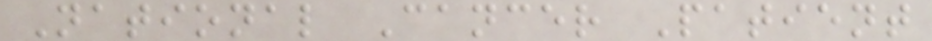National Cancer Patient
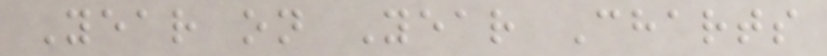Year on Year Charts
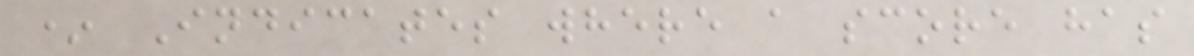* Indicates where a score has
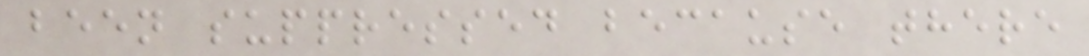been suppressed because there
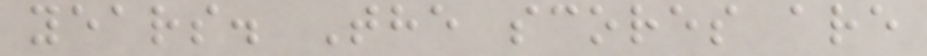years. The scores are
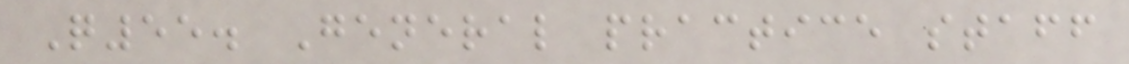Q55. General practice staff
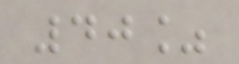40%
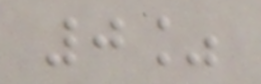0%
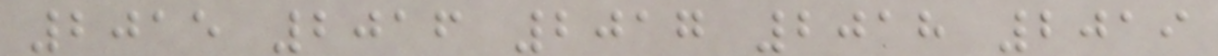2015 2016 2017 2018 2019
